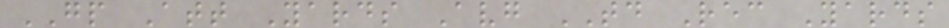GP Att Yards Avg TD Rec Yards
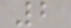2
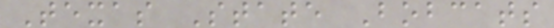Texas State Bobcats
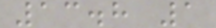13.8 1
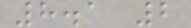8.1 2
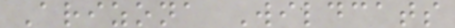Arizona Wildcats
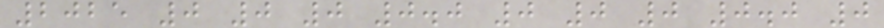2025 0 0 0 0.0 0 0 0 0.0 0
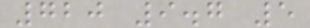720 9.7 5
